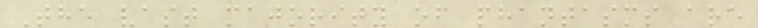The vast majority of phantasms are
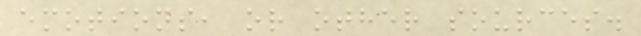emotions, or other sources.
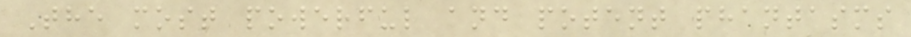The most powerful and potent phantasms
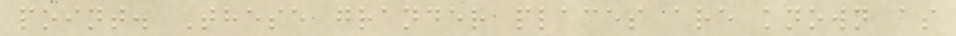point. These grander places are known as
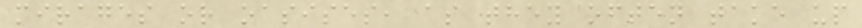mirages or oasises, as they often take up
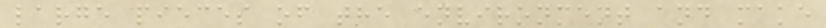large pieces of the environment and make
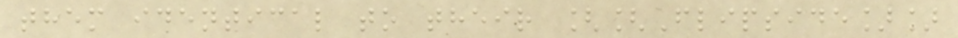them identical to their [[Flipside]]
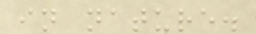in nature.
